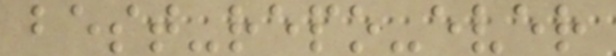best-repo-ever
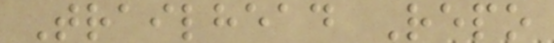Trailhead Repo
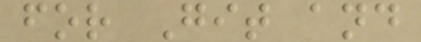for Git and
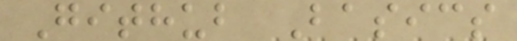Github Basics
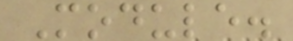Module.
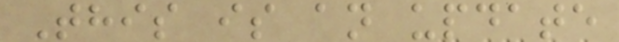This is an update
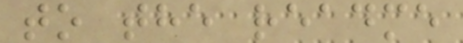to the readme
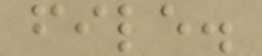file.
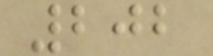202
